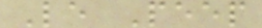Le Peep
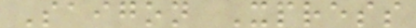Saigon Xpress
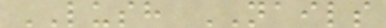LUSH NAILS
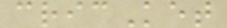cricKet
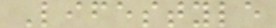Lifestyle
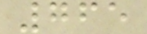765
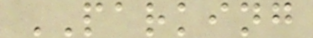PARKING
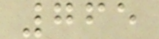765
